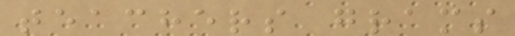teachers grams
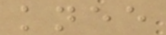knee
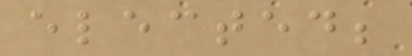elected;
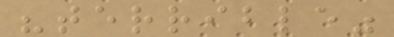"terrible"
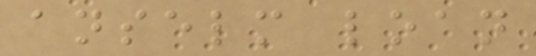anselm loan
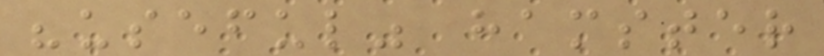"useful" hamster
